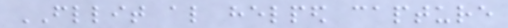FLLIT also helped capture
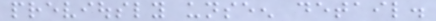previously unseen detail.
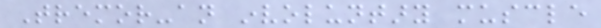Tremor-an involuntary muscle
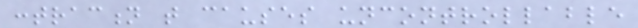contraction that causes uncontrollable
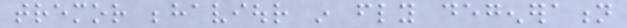tremor behaviour in fly degeneration
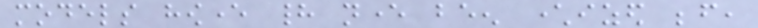models however had never been characterized before,
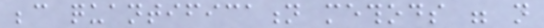because quantification methods were not
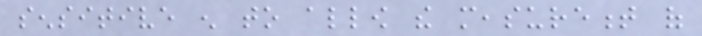sensitive enough to allow the measurement of
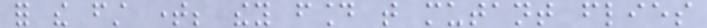for the first time; they found that mutant flies
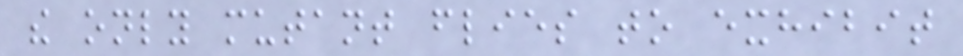the only mutant flies to exhibit
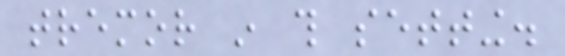tremor in this setting.
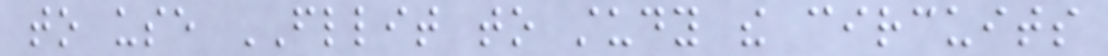to use FLLIT to study the circuits
